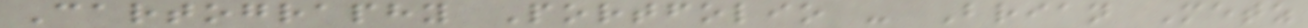Cartography Portfolio - Brian Metz
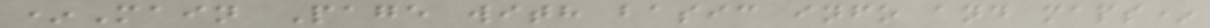*Main Page with basic info and maps*
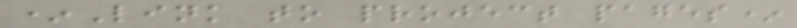*Link to project pages*
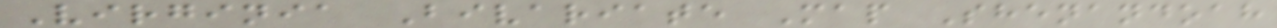Virginia Bivariate Map Shenandoah
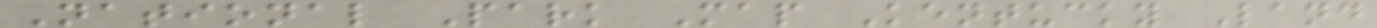National Park Map Kentucky Land
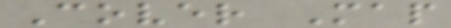Cover Map
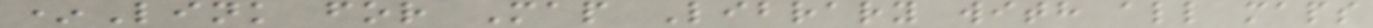*Link for Map Library with all maps
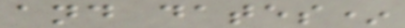and dates*
